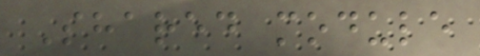Shared module
